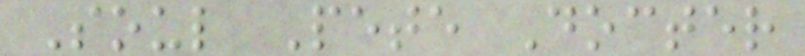Soul Pete Docter
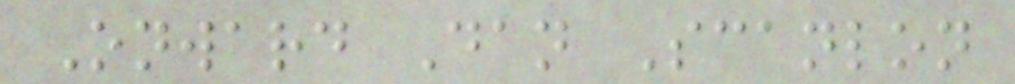Onward Dan Scanlon
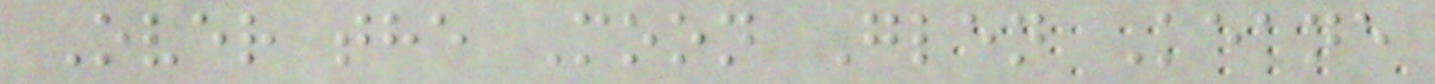Over the Moon Glen Keane
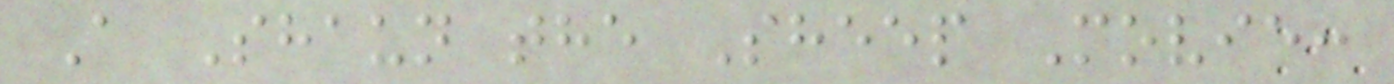A Shaun the Sheep Movie:
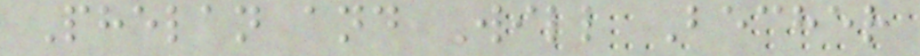Phelan and Will Becher
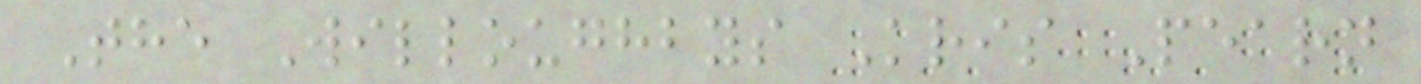The Willoughbys Kris Pearn
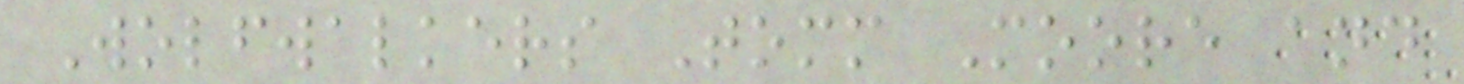Wolfwalkers Tomm Moore and
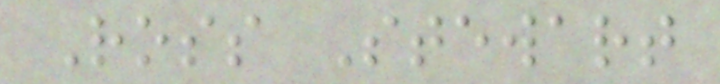Ross Stewart
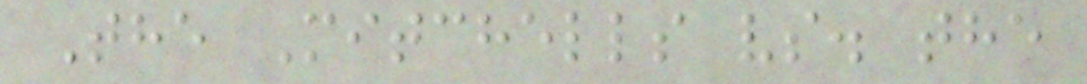The Mitchells vs. the
